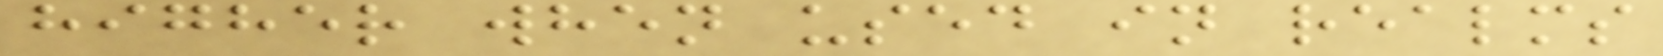higher when used in realms
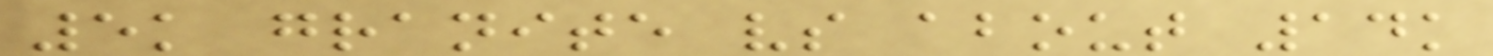5k granite vs about 14k
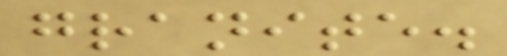granite.
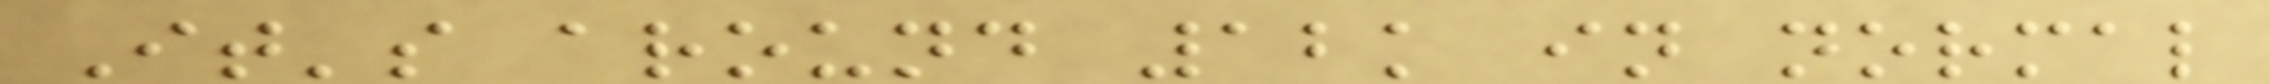It's around 12k in normal
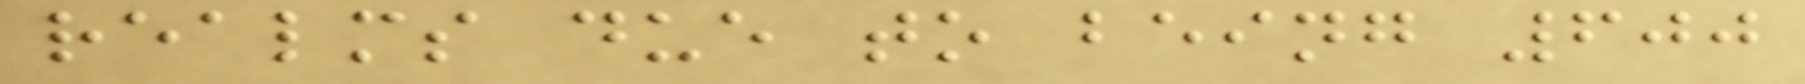realms due to being 600
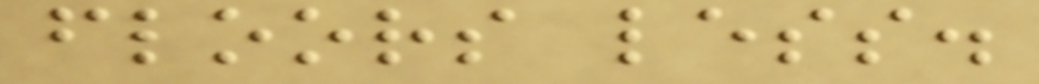floors less.
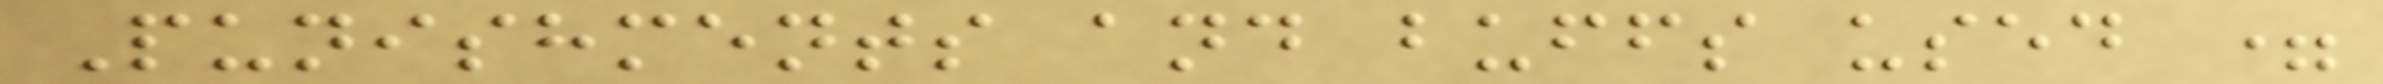Punishments and buffs used =
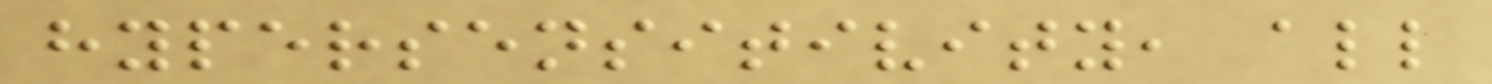hypersensitivity, all
